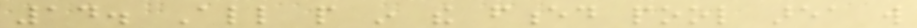14. All people in the fenced pool area will
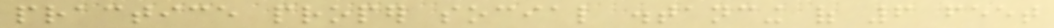practice proper social distancing of 6 feet
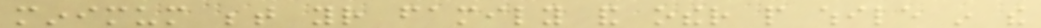minimum between your family and other people while in the
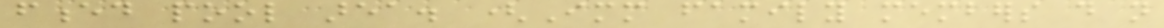fenced pool area. (Immediate family members do not
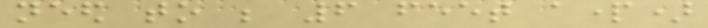need to be 6 feet apart)
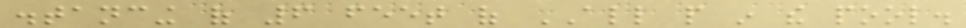distancing of 6 feet of ALL people in the pool.
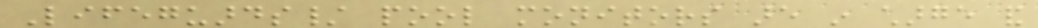Lifeguards/ pool monitors are in charge and
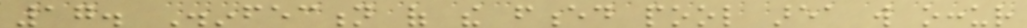17. Disinfection of the fenced pool area will occur
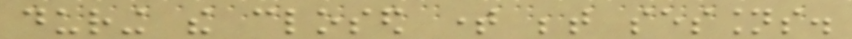during the closed time between sessions.
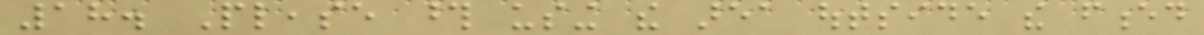18. Please those using the area outside the fenced
